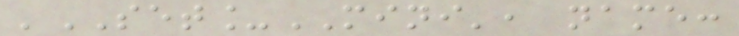'SET_MINI', name:
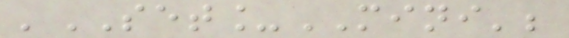'SET_MINI';
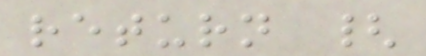return {
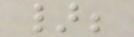};
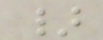}
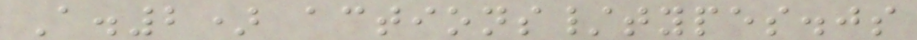A.2) actions/types.js
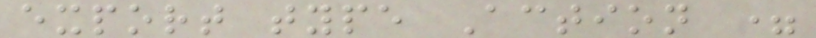export type Action =
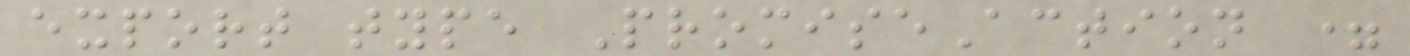export type PromiseAction =
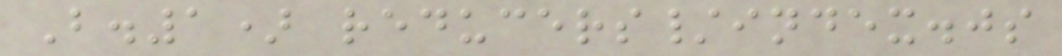B.1) reducers/index.js
